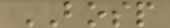BOSP
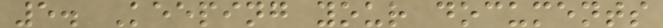5. Keeping your documents
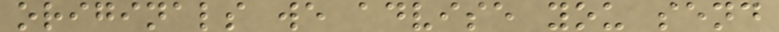originals we advise you send
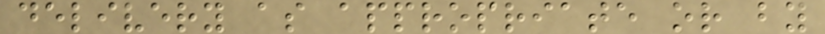delivery as appropriate or by
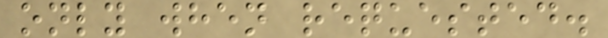only when requested.
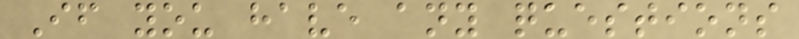If you have any questions
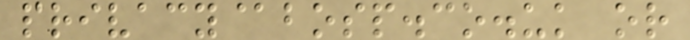privacy@bosp.co.uk or
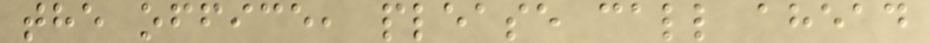the office, please call ahead
